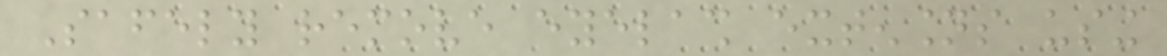Safely remove eyelash extensions using
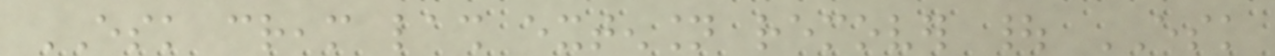ESK cream lash extension remover | ESK
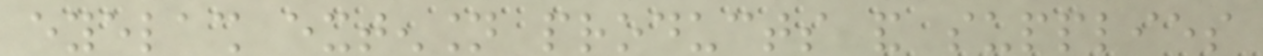eyelash extension products and supplies
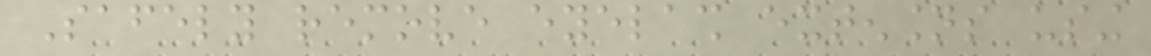Safely remove eyelash extensions using
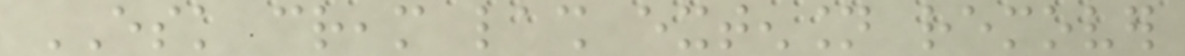ESK cream lash extension remover
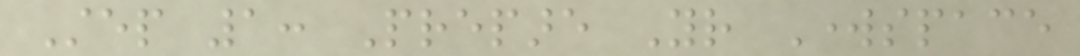Step 1: Prepare Your Workspace
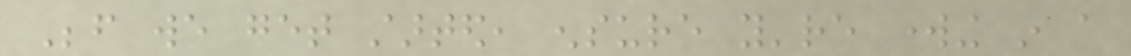Before we get started, ensure you're working in a
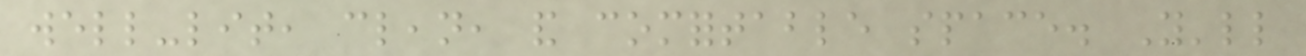well-lit, clean, and comfortable space. You'll
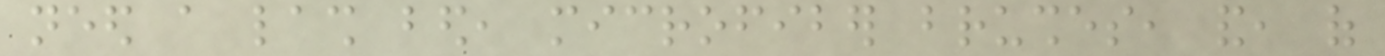need a lash bed, microfiber brushes, and, of
